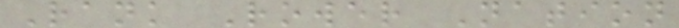Rank Rower Nation
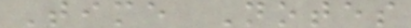Time Notes
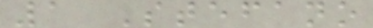1 Stefano
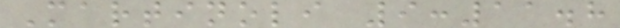Martinoli 9:11.8
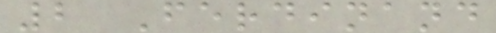2 Ferdinand
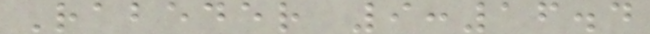Rabeder 9:16.4
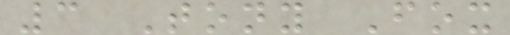3 Tony Fox
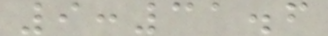9:31.6
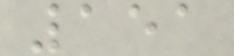151
